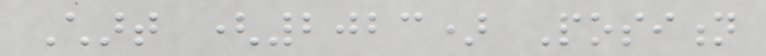Chart (2023) Position
